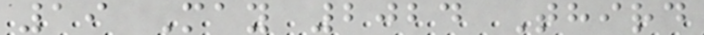19 May 2024 Third
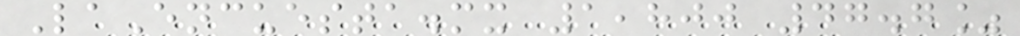LaEncuesta.mx 1,800 47.7%
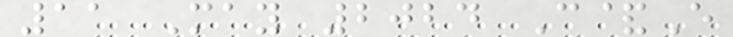11 May 2024 C&E
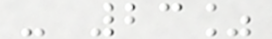- 23%
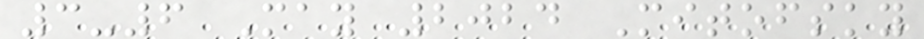3-6 May 2024 Mitofsky
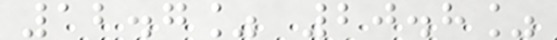12.7% 20.8%
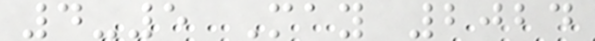4-5 May 2024
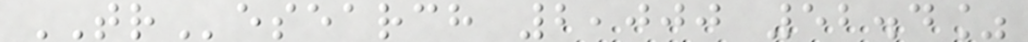TResearch 2,000 52.4%
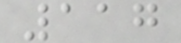117
